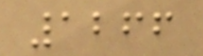1266
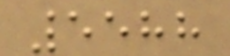5588
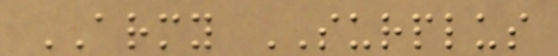ARMY SURPLUS
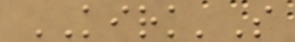KIRK'S
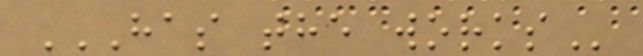HAS THE WORKS
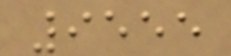9555
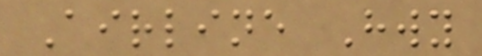Airline Hwy
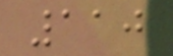110
